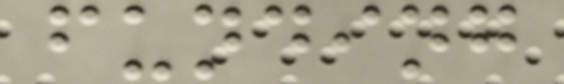funding
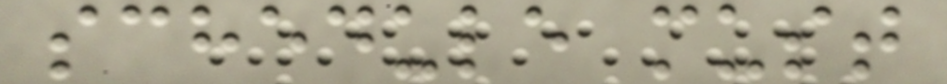schedule must
